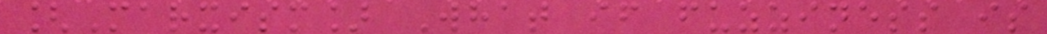[Marxism] What if fuzziness is
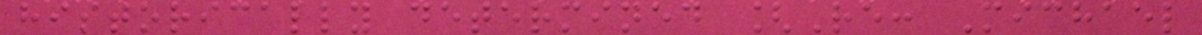historically determined [Re: Michael
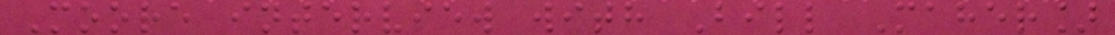Moore interview with Bill Maher]
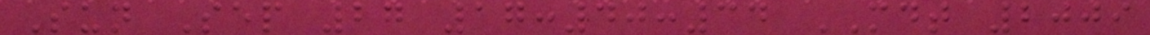Sun Sep 27 17:40:34 MDT 2009
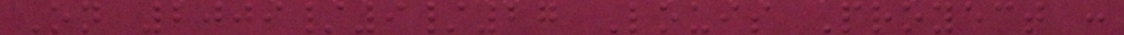On 2009/9/27 Louis Proyect :
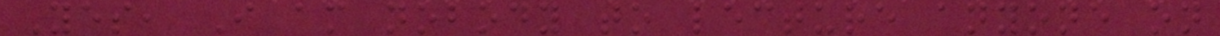Yes, I am nobody to lecture anyone on
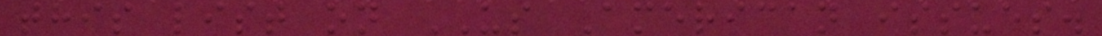this list on US American issues.
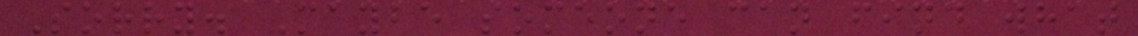Sorry. Maybe someone can find what
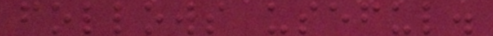follows useful.
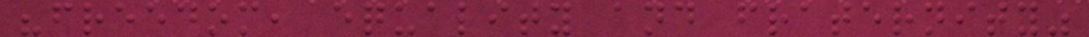"freedom, equality and fraternity"
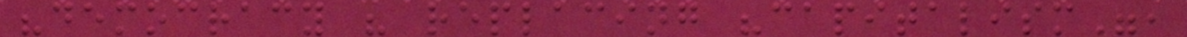"democracy " replacing "capitalism",
